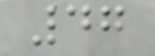47
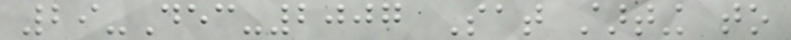29-Dec-2007 Sat starting to
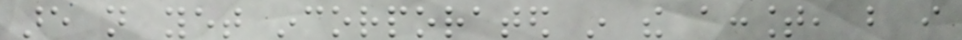are not yet incorporated in the account, but i
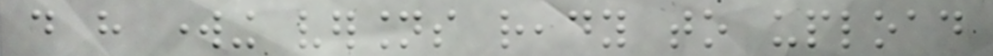do have working versions ready to upload
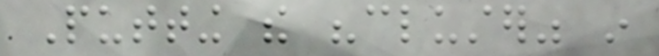Putting the "cluster" in
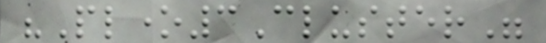"Plone3Cluster"
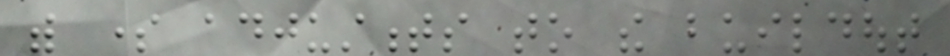with some adjustments to the buildout
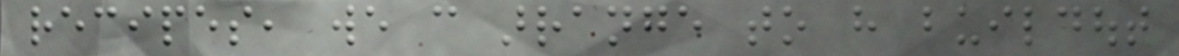recipes, we can arrange to have buildout
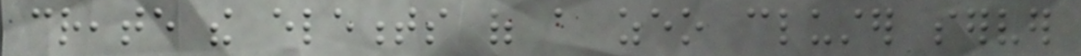create the elements of a zeo cluster server
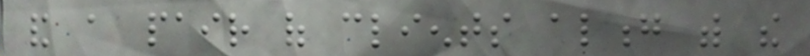and a pair of clients along with the
